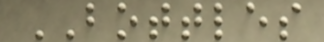BOTTLES
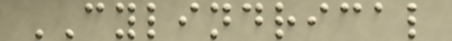CYLINDRICAL
